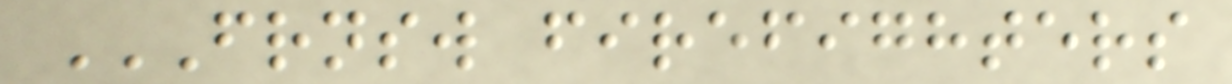FRNSW FIREFIGHTERS
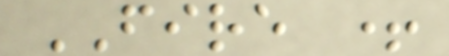FIRE +
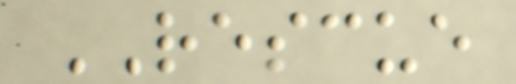RESCUE
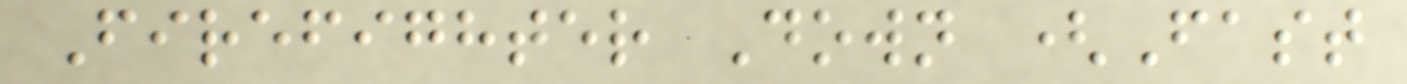Firefighter Down (Fast
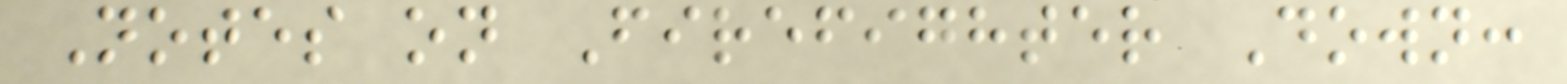Notes on Firefighter Down:
